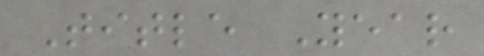Title Year
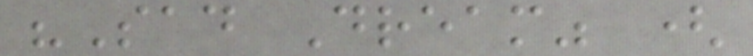"Sad Dream" (
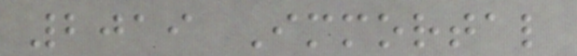2019 Immortal
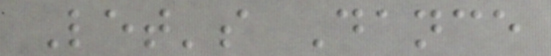Let's Dance
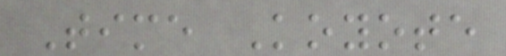Time Koyote
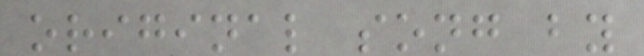original song by
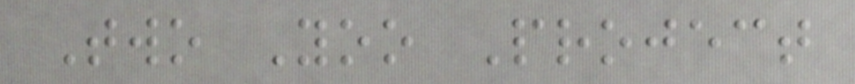Two Yoo Project
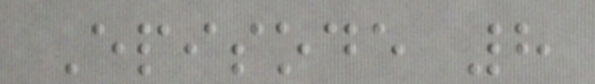Episode 8
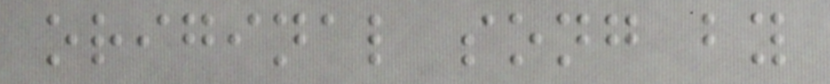original song by
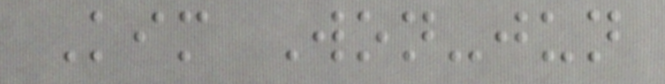Kim Won-jun
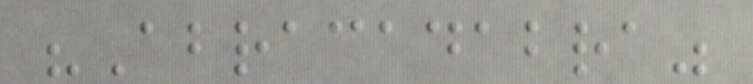"Abracadabra"
